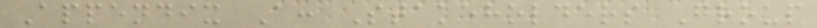Appendix A: Stakeholders Group
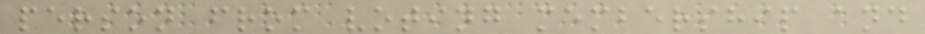person from voting membership and
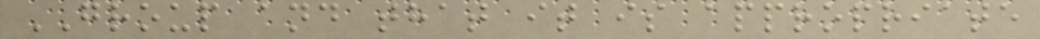GROUP and that it is appropriate
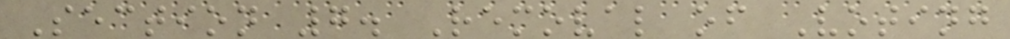Section 7. Removal of Voting
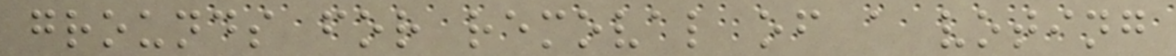grounds for removal of a voting
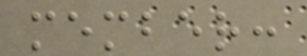member:
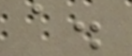a.
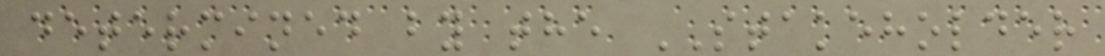determined by the STAKEHOLDER
